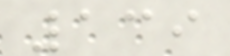139
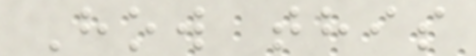How this
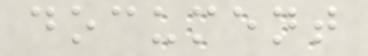document
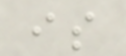is
